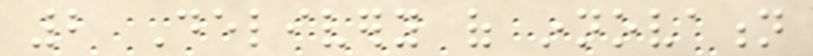2 Delivery of innovation
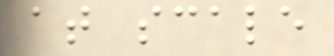at scale
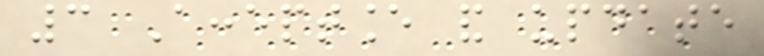3 Acceptance and update
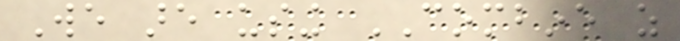We are using COMBINE as
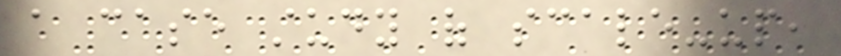a case study of scale-up,
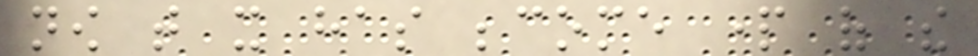now that it has become part of the
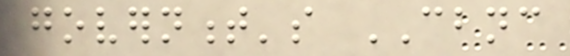government's CBNC
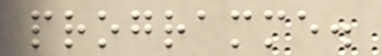programme.
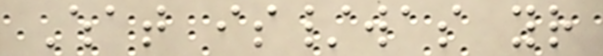What is/was your
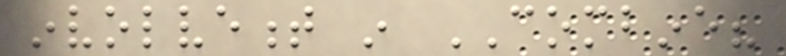involvement in COMBINE?
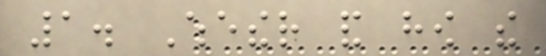1. Whether and how the
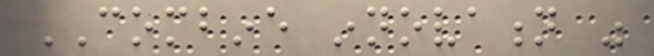COMBINE innovation was
